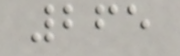265
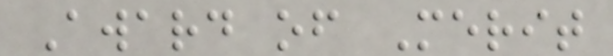Award of Merit
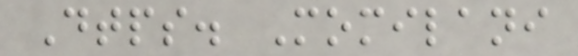Dtps. Momilani
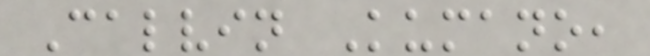Calvin Kumano,
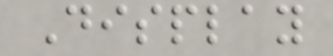Display
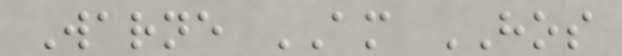Warne AM HOS
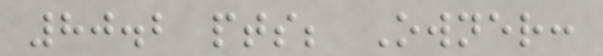80.2 pts; Owner:
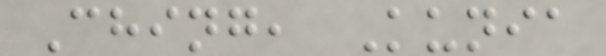Ching, Kunia
